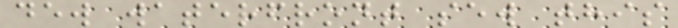dew waterfront sew this
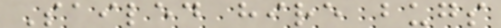Sailed hire bugs
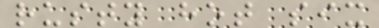rusty hot six
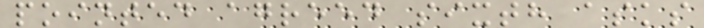pointed agreed sixth asks
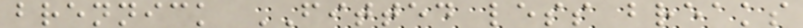brennick FITTED less breaks
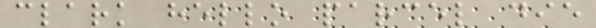clark hello parcel die
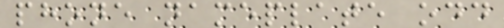phone nameplate odd
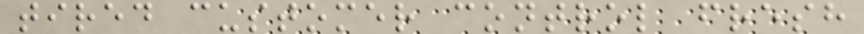tired customer control fresh
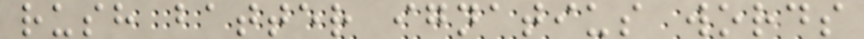rush batter ignatius words
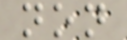non
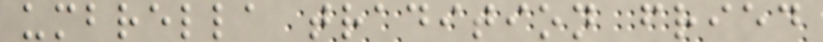umbrella tradition fried
